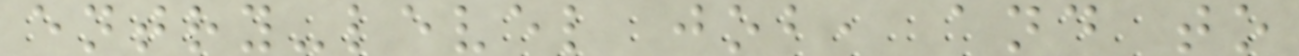entry-level job, and to
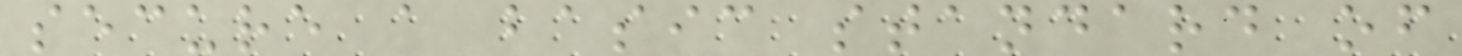secure a basic standard of
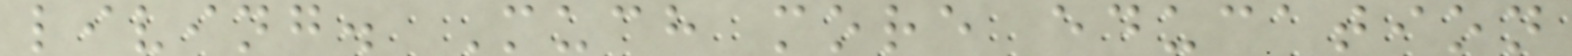living. Much more education
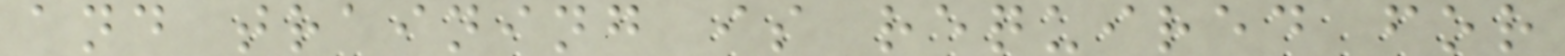and training is required for
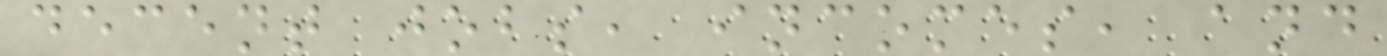decent jobs, incomes, and
